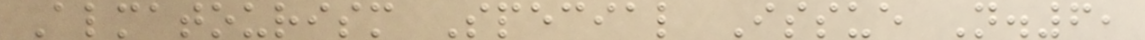Almatourism Special Issue N.6,
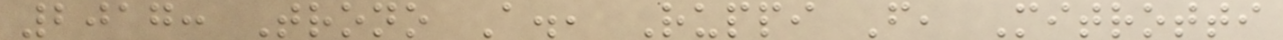2017: Trono A., Ruppi F, Mitrotti
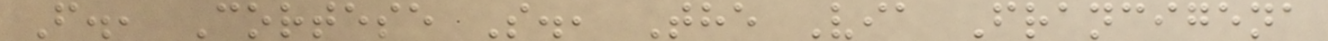F., Cortese S., The Via Francigena
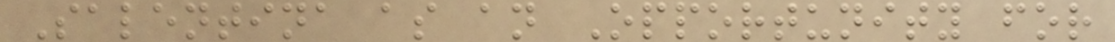Salentina as an Opportunity for
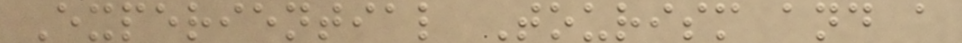Experiential Tourism and a
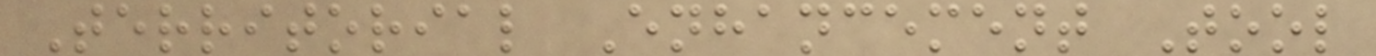Territorial Enhancement Tool
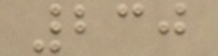230
